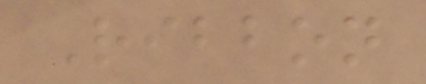Ribbon
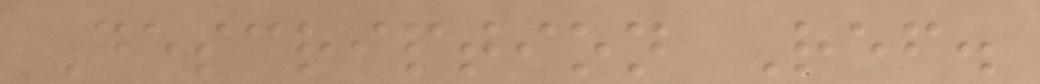Description Ref.
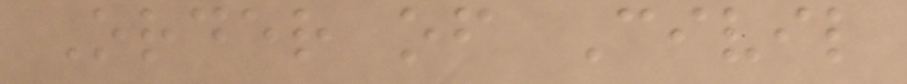Order of Civil
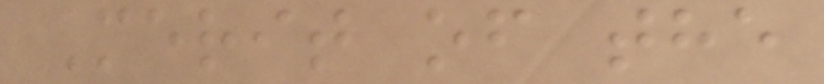Merit of the
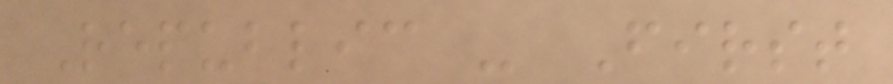Republic - First
